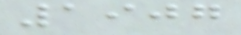1907
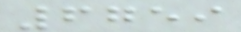6759
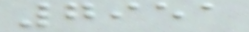7951
